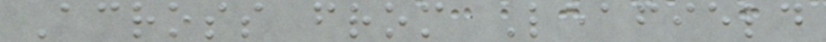Across from Leafield
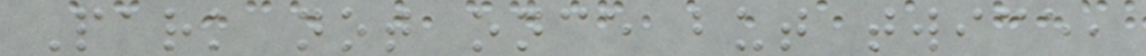Park not once but twice,
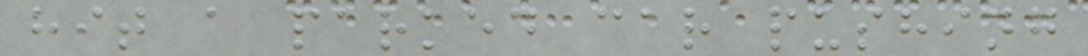hit a parked car pushing
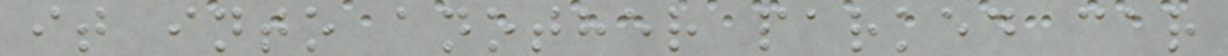it into another parked car
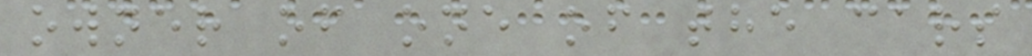owner of one of the cars
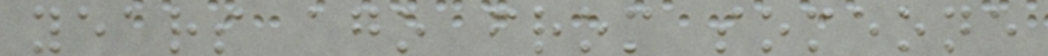years ago from someone
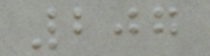207
